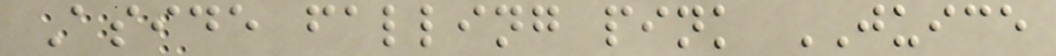Aside falling pink JUICE
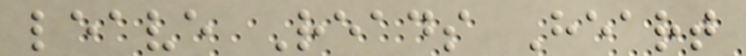leave Reads Heart
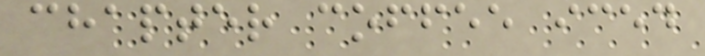chapter coffee iced
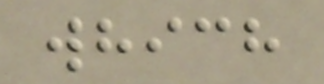which
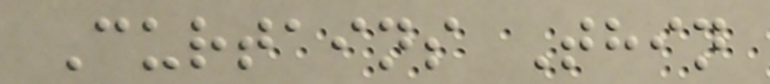Curtains Thin
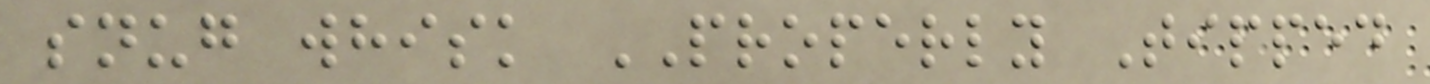snug whisk PROPERLY Tipped
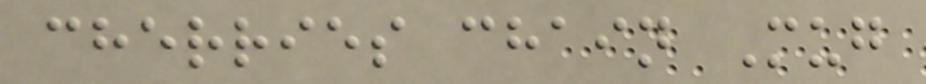cherries chain Mug
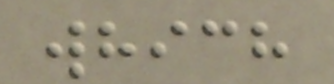which
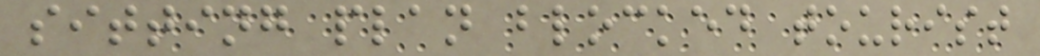sitting plan blocked tourist
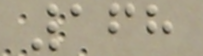168
